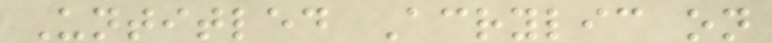Untitled Acrylic on
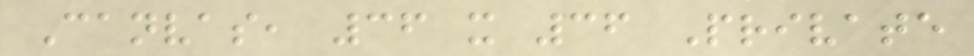Canvas, 36 x 36 Private
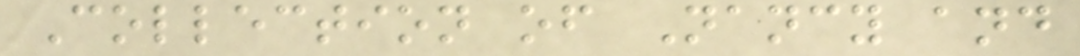Collection of Nancy and
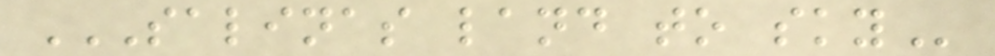SALINAS LAND TO SKY
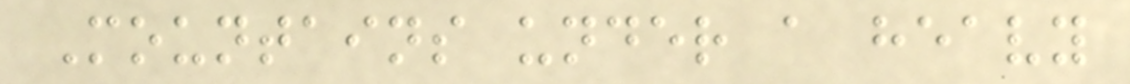Mountains under a heavy
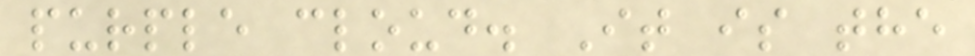purple cloud. It is the
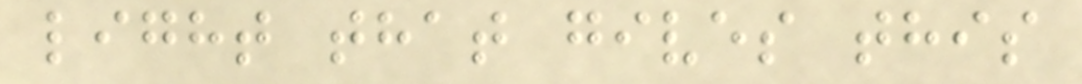light that gives this
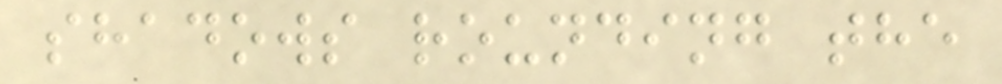shadows rounding the
